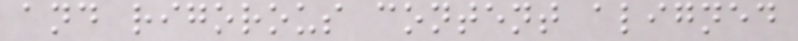and rigorous content aligned
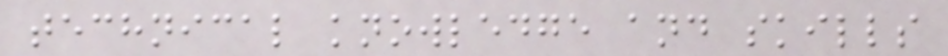technical knowledge and skills
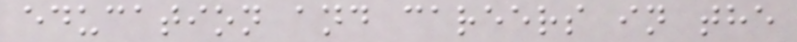education and careers in the
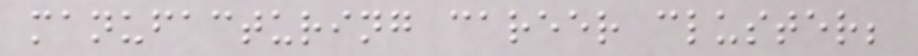manufacturing career cluster;
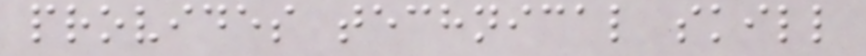provides technical skill
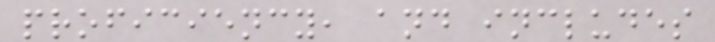proficiency, and includes
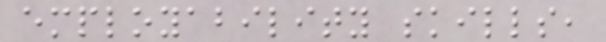employability skills,
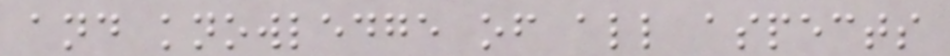and knowledge of all aspects
